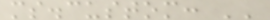ms.custom: ''
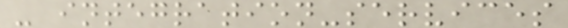- integration-services
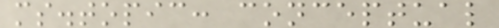ms.topic: conceptual
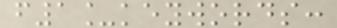f1_keywords:
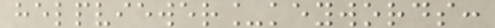helpviewer_keywords:
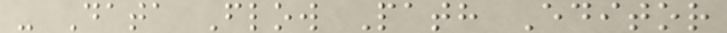- Data Flow Path Editor
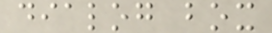dialog box
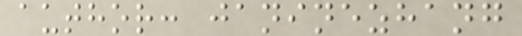author: janinezhang
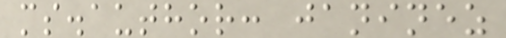ms.author: janinez
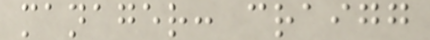manager: craigg
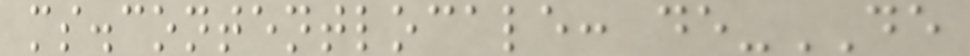ms.contentlocale: de-DE
